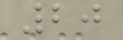20
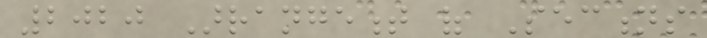2020 Arrangement of Sections
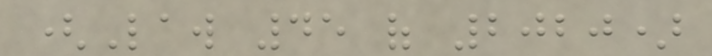(Law 45 of 2020)
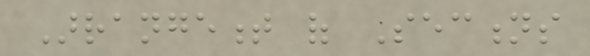Arrangement of Sections
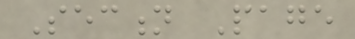Section Page
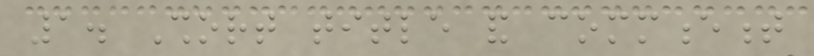1. Short title and commencement
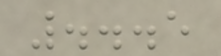...5
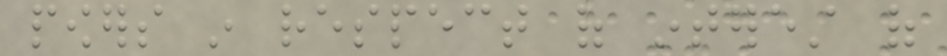powers in respect of interest of
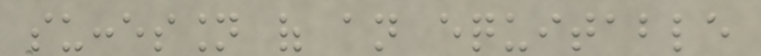succession of an equitable
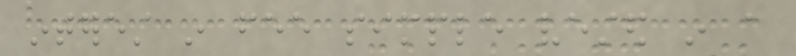interest in fee simple vested in a
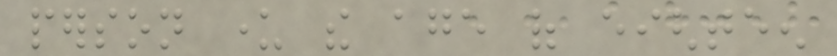person under the age of eighteen
